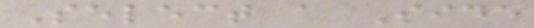Select a Side
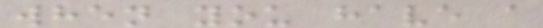when you have a
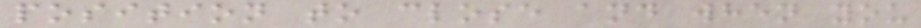position to close and when you
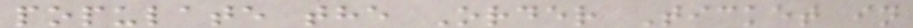populate the Order Ticket in
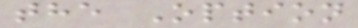the Option
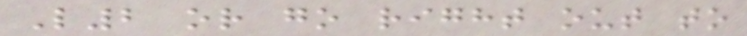L2 or go right out to
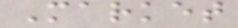Market
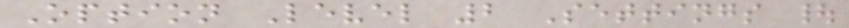Option Level 2 Settings |
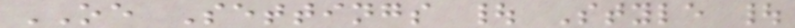OE Settings | Style |
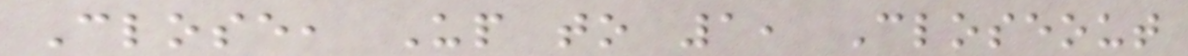Close, Up to 1, Closeout
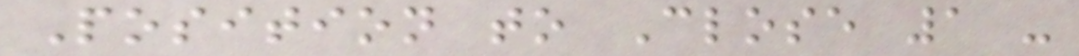Position to Close 1 -
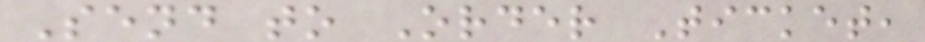Send to Order Ticket,
